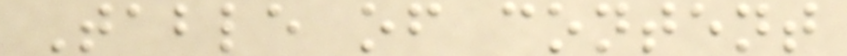Table of content
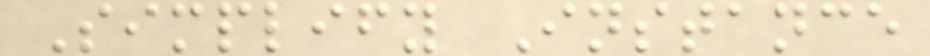Simplify Instance
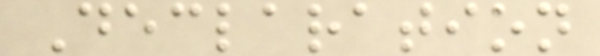Declaration
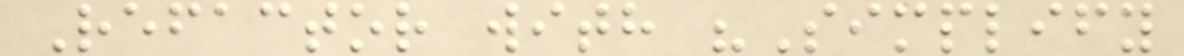Refactor with "Simplify
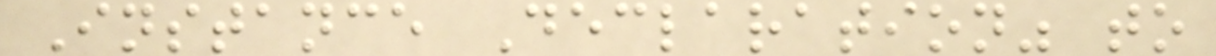Instance Declaration" to
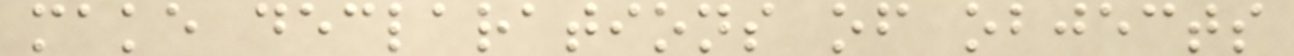make declarations of objects
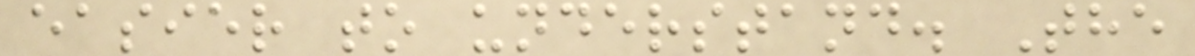easier to understand. The
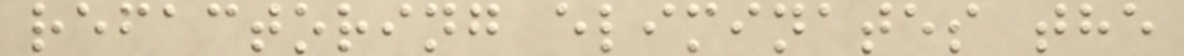refactoring eliminates the
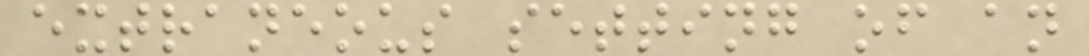extraneous setting of an
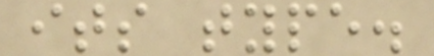its type.
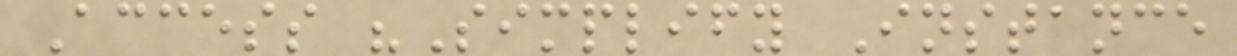Access "Simplify Instance
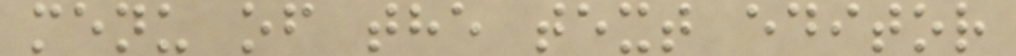menu of the text editor
